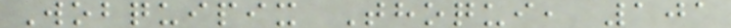Wobquipix Thoqui, 101
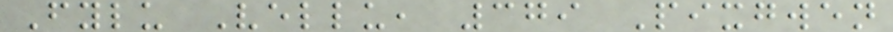Fylu Vellu, 379 Pixgwen
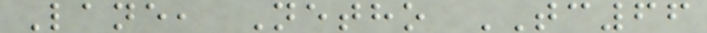Lane, Netho TC66
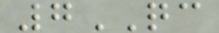7QC
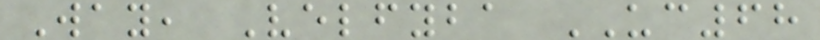Way, Velfyba UC68
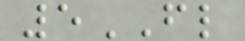5FL
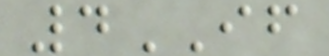4IF
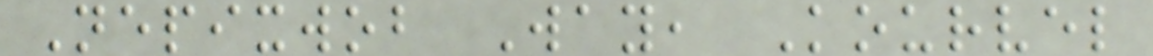Nepixwob Way, Kourvel
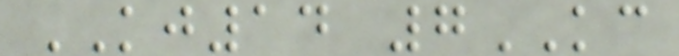KJ14 7KC
